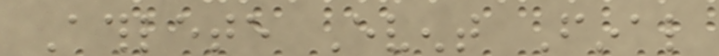Athlete Event Final
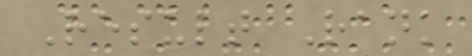Result Rank
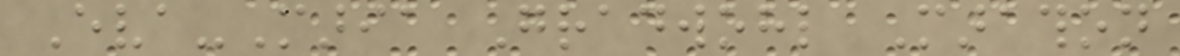Eva-Maria Gradwohl Marathon
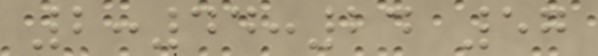2:44:24 57
